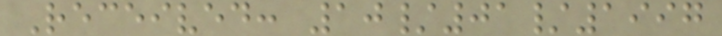Received: 10/01/1997
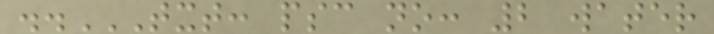..TXT: PSC NO: 2 WATER
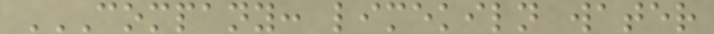COMPANY: LIMEKILN WATER
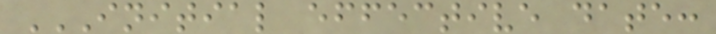INITIAL EFFECTIVE DATE:
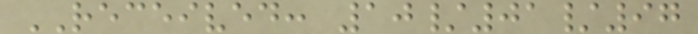RECEIVED: 10/01/97
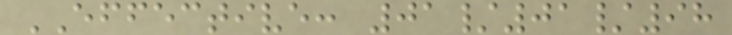EFFECTIVE: 01/01/98
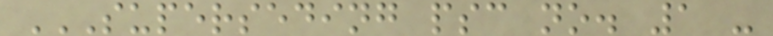SUPERSEDING PSC NO. 1 -
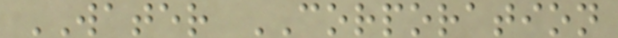WATER CORPORATION
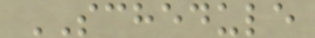SCHEDULE
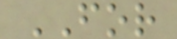FOR
